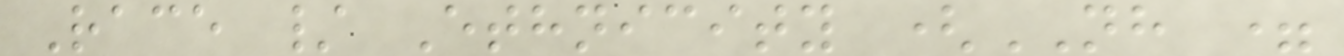Race / Ethnicity (NH =
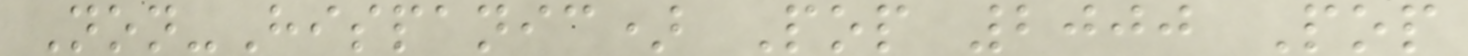Non-Hispanic) Pop 2000 Pop
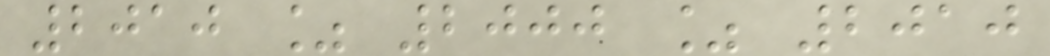2010 % 2000 % 2010
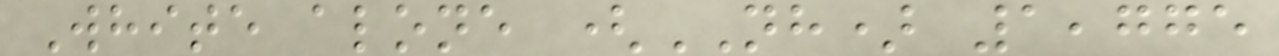White alone (NH) 1,775
